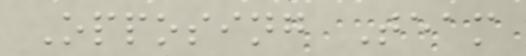Opposing Team
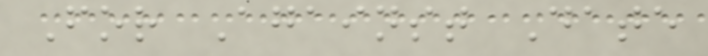For Against Date
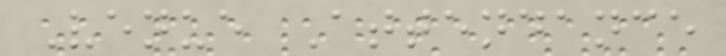Venue Attendance
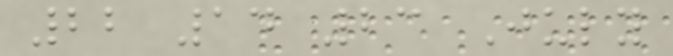22 14 23 July
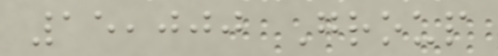15,000 Group
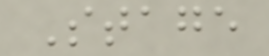Stage
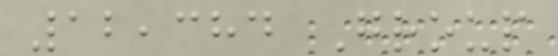12,384 Group
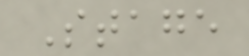Stage
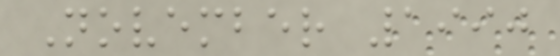November 1990
